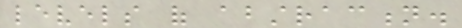levels of abstraction.
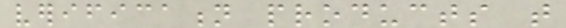verification products that
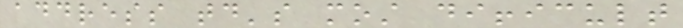address today's most difficult
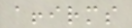affirms
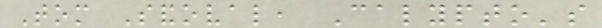Tom Sandoval, Calypto's
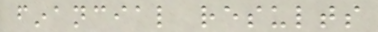financial results
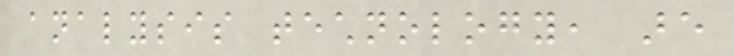analysis technology, are
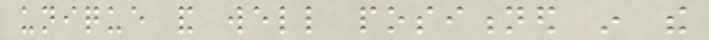unique and well positioned in the
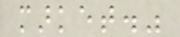market."
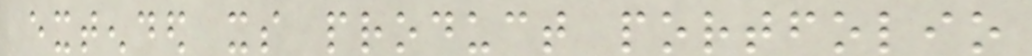extended its product portfolio
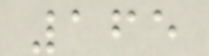165
